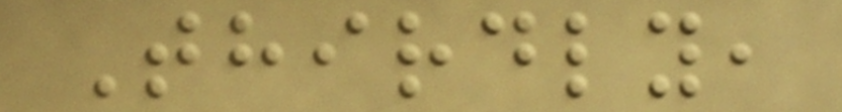Thirdly,
